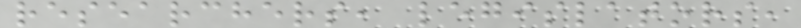researchers, legislators,
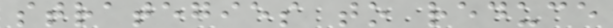strategies to reduce
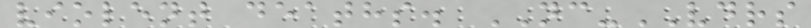violent deaths. NC-VDRS
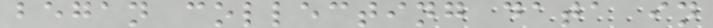began collecting data in
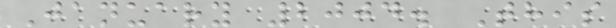January 2004. This
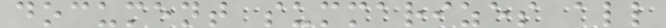document summarizes all
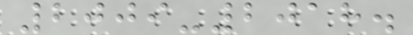2009-2018.
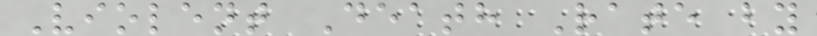Violent Death Rate by
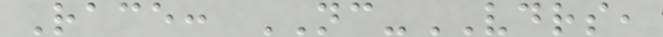Race: NC-VDRS,
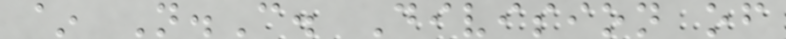~ N.C. Division of
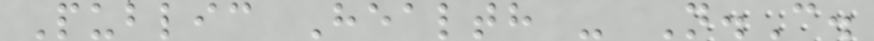Public Health - N.C.
